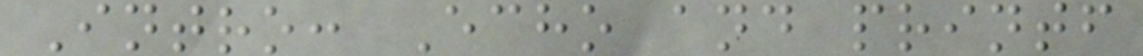Intro: Echo and printf
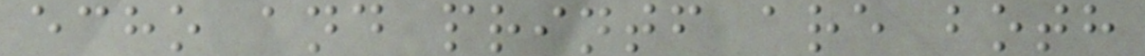echo and printf are both
